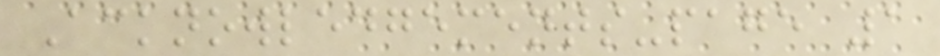Acknowledgements-page 1
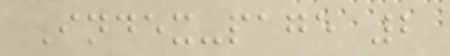Index-page 2
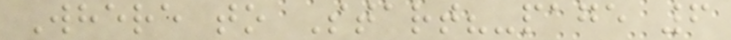Where to Start?-page 6
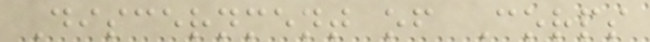Discernment of Corps
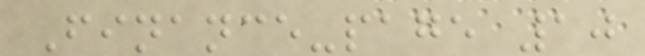Finance-page 10
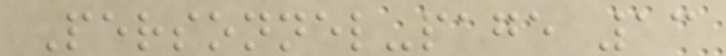Personnel-page 13
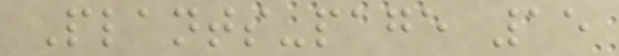Plants-page 15
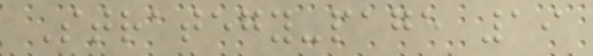Strategy-page 19
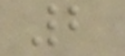2
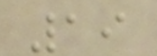19
